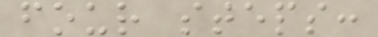four steps:
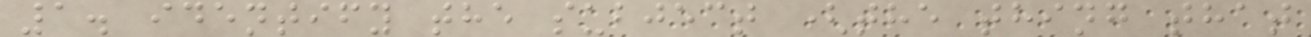1. identify the subject (the thing that
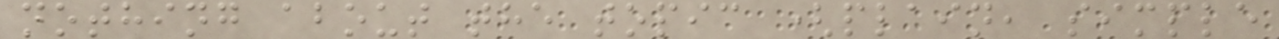nothing about the topic (plain, simple
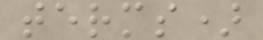terms)
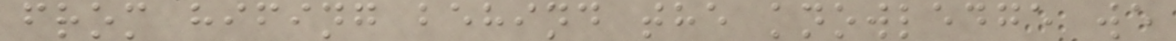from hifing behind the knowledge we
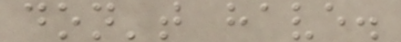don't have.
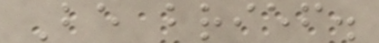Be brief.
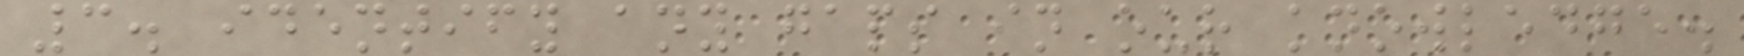3. identify any gaps in our knowledge.
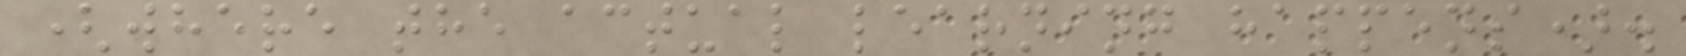(where the actual learning happens).
